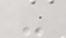-
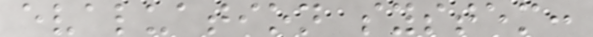evaluation system:
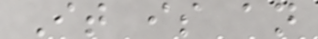It is an
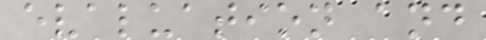evaluation and
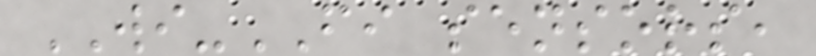WI-FI sensors,
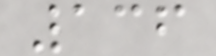136
